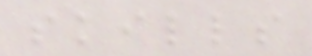skills
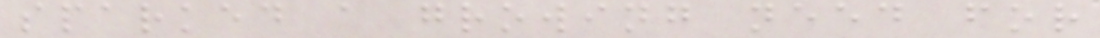sparked a growing need for
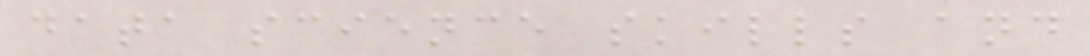data science skills and
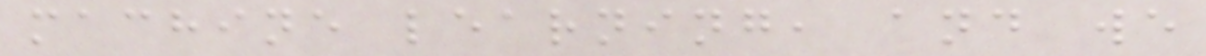machine learning, and we
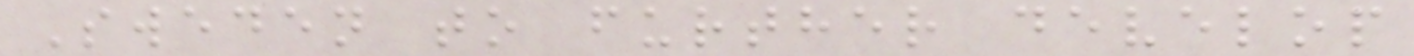Sweden to further develop
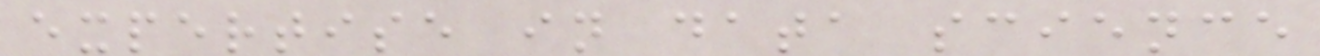expertise in data science
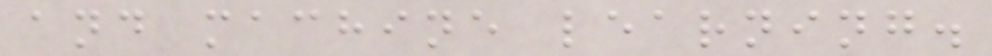and machine learning.
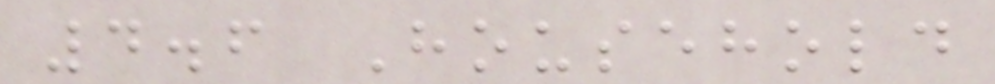4.6 Household
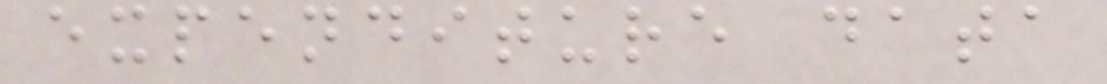expenditure data
